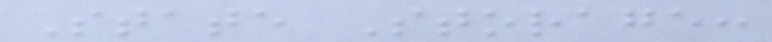State Storage:
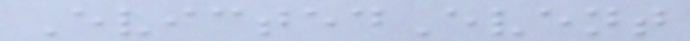EvictedEvent
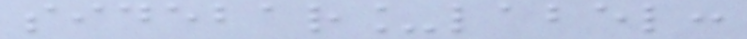sidebar_label:
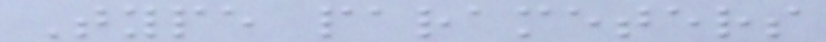Type parameters
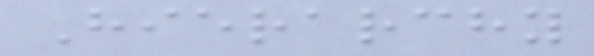Hierarchy
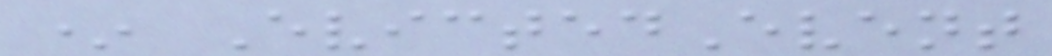* EvictedEvent
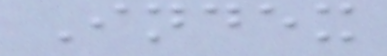Index
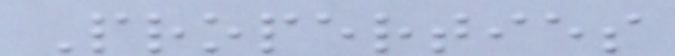Properties
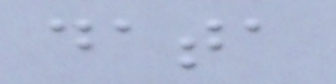data
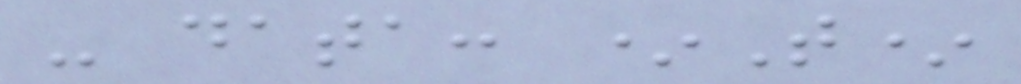- data: *T*
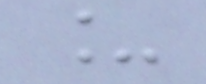_
